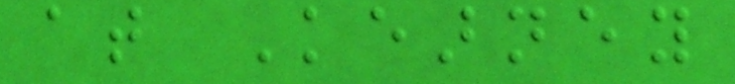at Kearney
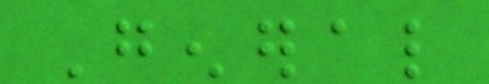General
